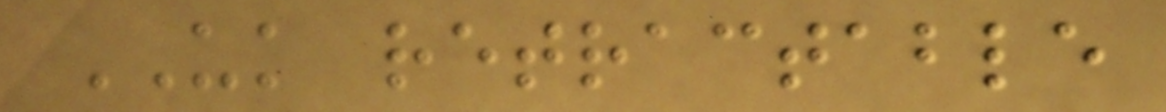UK retractable
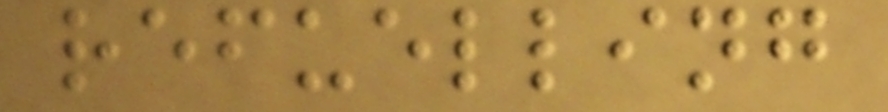refuelling
